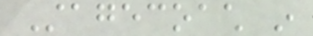Stagecoach in
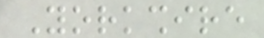Yorkshire
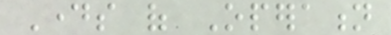Days of Operation
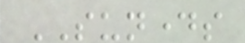SUNDAYS
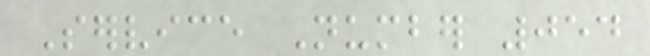Service Number 054
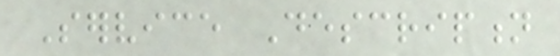Service Description
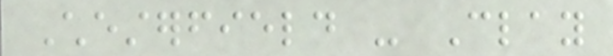Chesterfield - Clay
